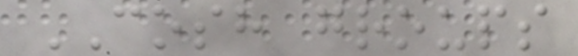COSH groups
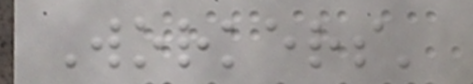Workers'
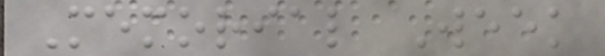Memorial Week
